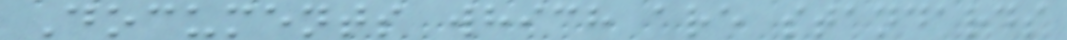Documents which are standards
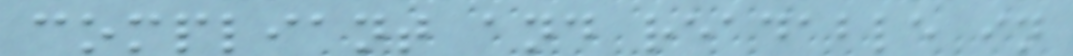compliant and readable in
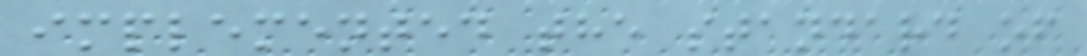implemented the standard of
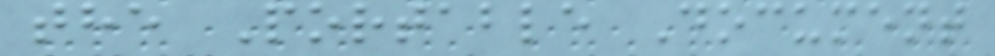the Portable Document
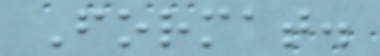Format.
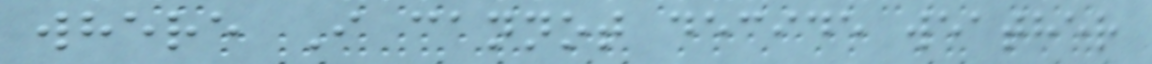where I cannot decide weather
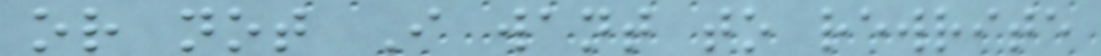or not I want to rewrite
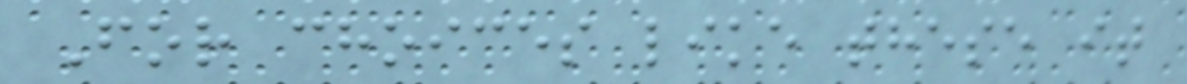For choices like these it
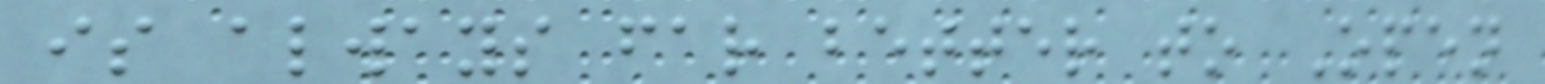is always far better to Open
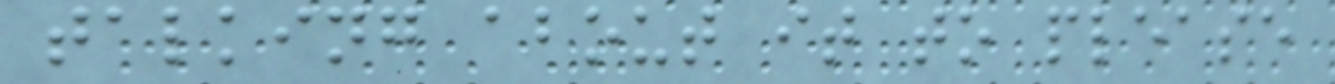talking about it to please
